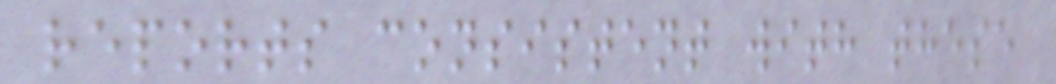reports consistent with these
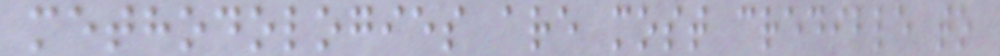methodologies are most credible to
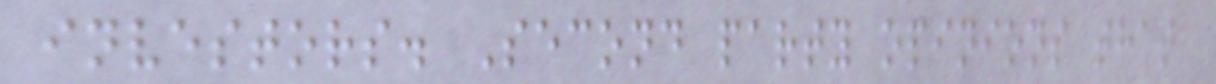investors. Second party opinions that
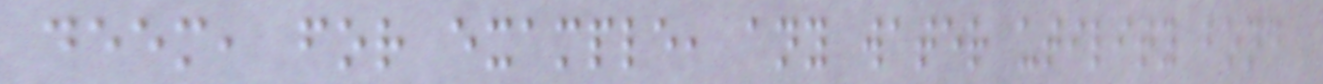deem, for example, any water utility bond
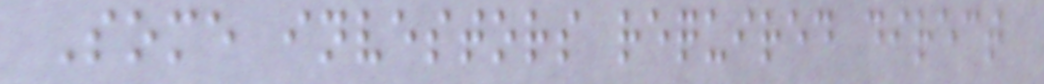Some investors required direct
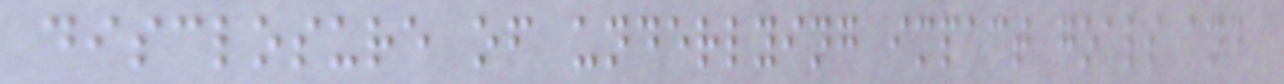disclosure of underlying impact goals and
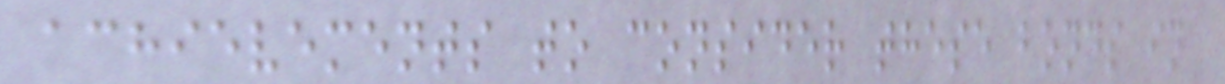achievements to consider these bonds in
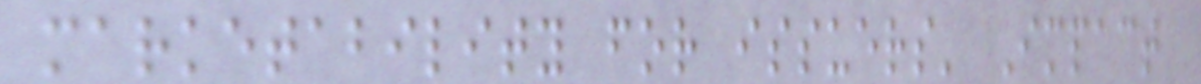marketability for issuers' Impact
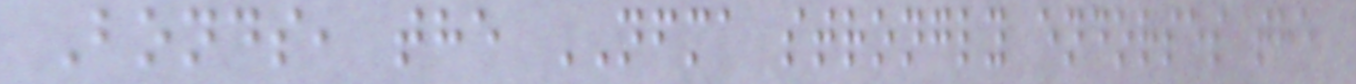Bonds, the NFMA strongly endorses the
